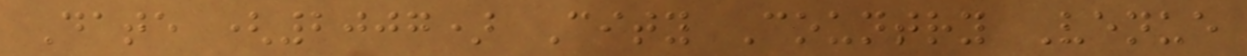Date (2007) City Country Venue
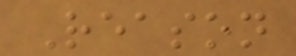Reason
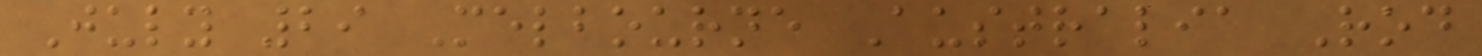July 29 Melbourne Australia Rod
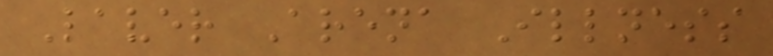Laver Arena Illness
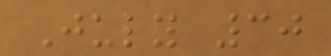July 30
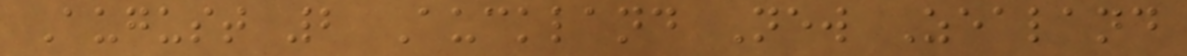August 2 Auckland New Zealand
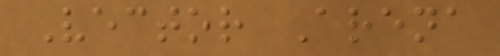Vector Arena
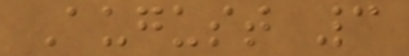August 3
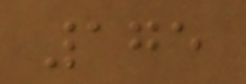175
